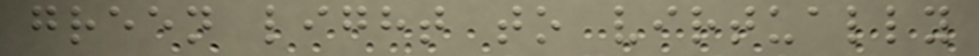green light to virtually
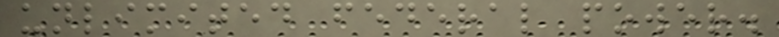unlimited federal power.
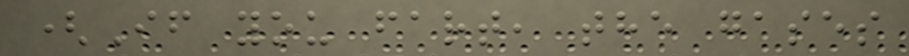(If you fart, the gases
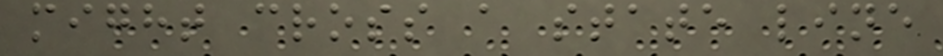might cross a state line
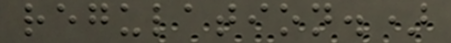regulation.)
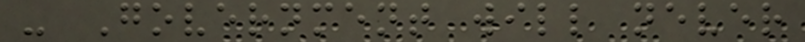- Government will never
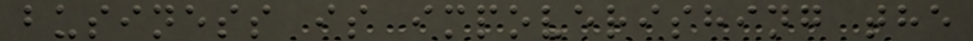business is impoverishing the
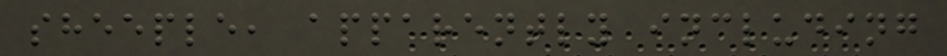sheeple, apparently including
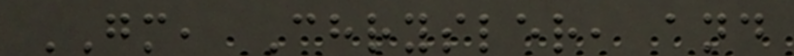GM, Chrysler, and
